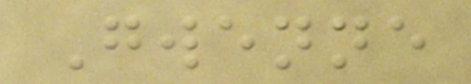Gwenne
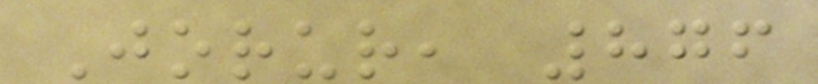Jorur, 876
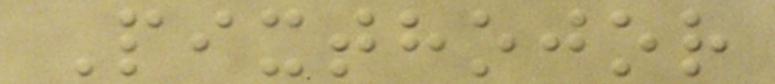Pixthojor
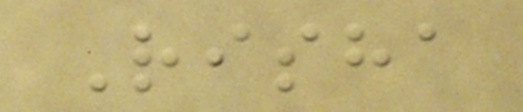Risha
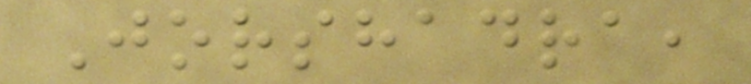Jorshadra,
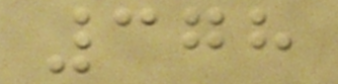378
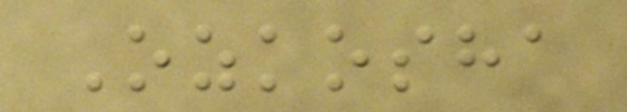Ozkosha
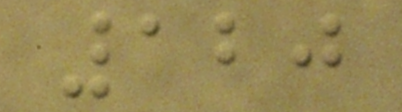120
